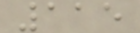115
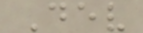Dev
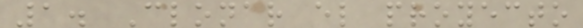1. Clonar el proyecto
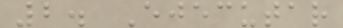2. Ejecutar
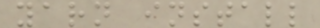yarn install
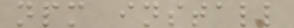npm install
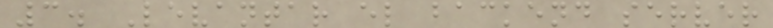3. Levantar el backend server
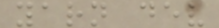yarn dev
